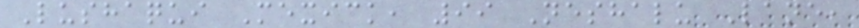Lushaqui Mexick, 99 Neshalu Lane,
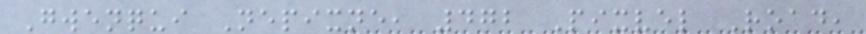Gwenqui Nepixne, 472 Pixvel Road,
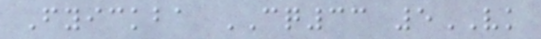Fyickba CQ33 5VK
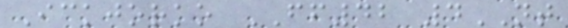Ickjorko FF42 4NT
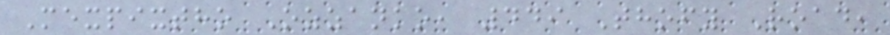Mexpixtho Ozzanko, 449 Thofy Road,
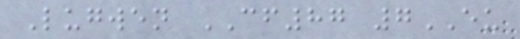Lugwen CF87 7EU
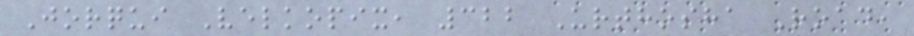Jorqui Velkopix, 322 Urthosha Road,
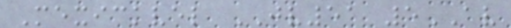Mexickvel JV51 5AV
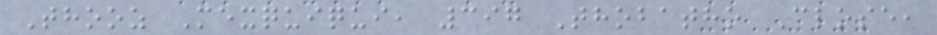Thooz Mexquiqui, 397 Thobatho Close,
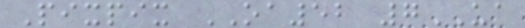Pixpix OA52 7UA
